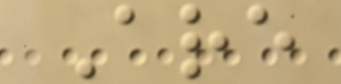Are
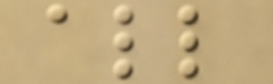all
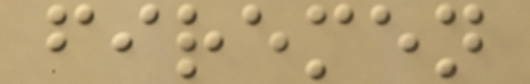firemen
